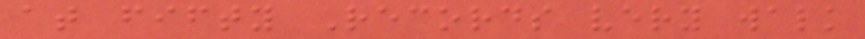at fifty Records very walk
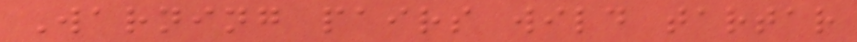Warning pairs wild tartar
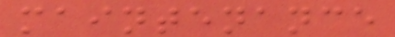maintenance
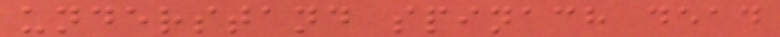understand spinach dead
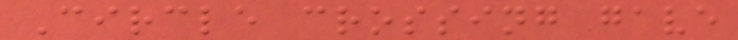Circle crossing gave
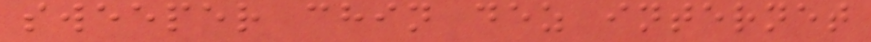sweeper chin dez internet
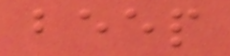beep
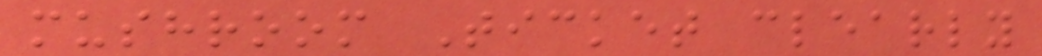mushroom Ticket clearly
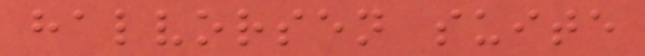halvorsen suite
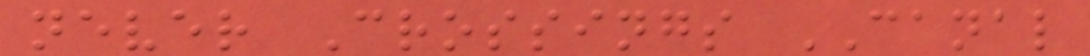never Crossings CANAL
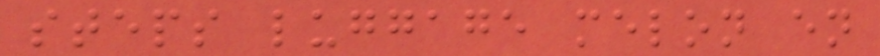steps luggage melon en
